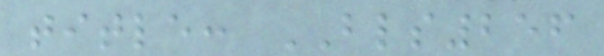title: BLS256
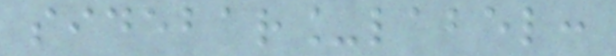sidebar_label:
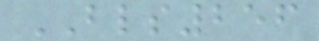BLS256
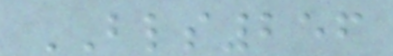BLS256
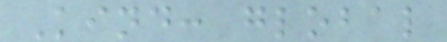Kind: global
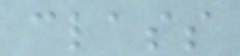class
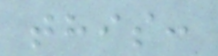this:
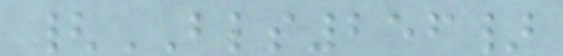{BLS256}
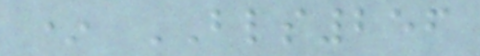* BLS256
